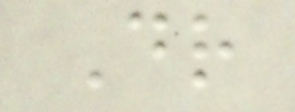Dr
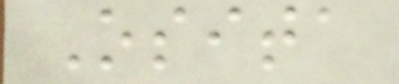Osita
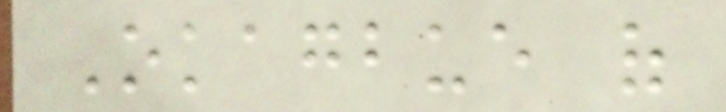Okagbue of
